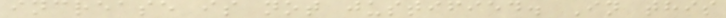increase is not justified. In this
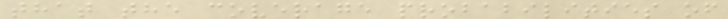that the coverage probabilities of
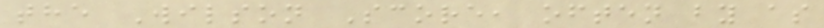the Wilson Score, often by as
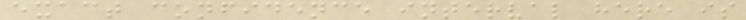exact confidence interval here is
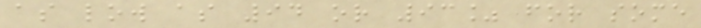as low as 94 or 93% for some
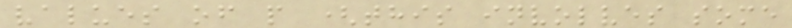values of p (this involves some
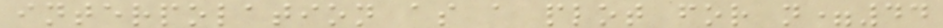interpolation as a plot for n=44
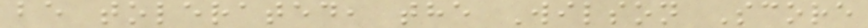be tolerated, the Wilson Score
